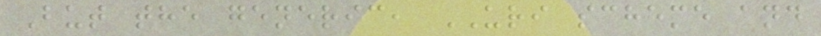But the generic, URI scheme and
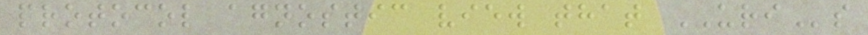protocol agnostic view that URIs
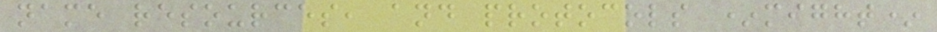name resources, and protocols *might*
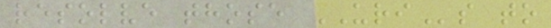resolve those URIs to
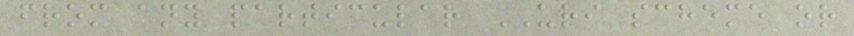from any particular URI scheme or
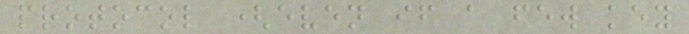protocol (even if a few key
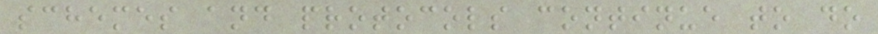schemes and protocols continue to do
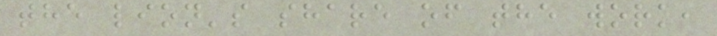the lion's share of the work,
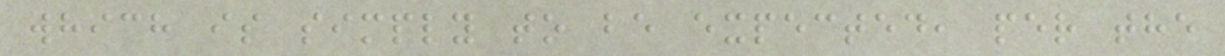which is simply to be expected, per the
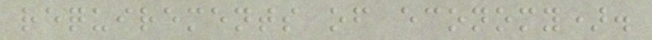requirements of economy).
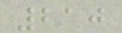210
